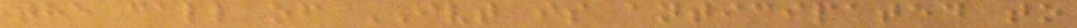the call of IVT is anticipated to
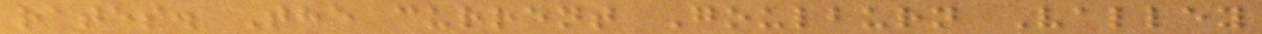rates. The current Goulburn Valley
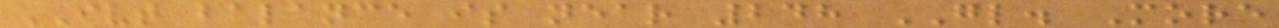IVT balance is near 248 GL. More
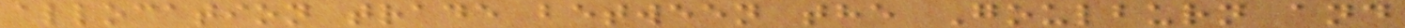allocation trade between the Goulburn and
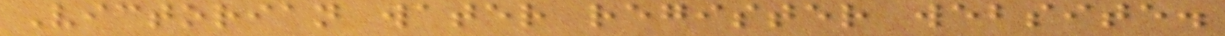Victorian water register website.
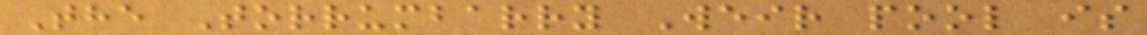The Torrumbarry Weir pool is
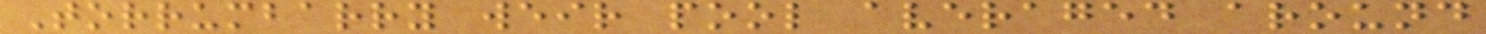Torrumbarry weir pool averaged around
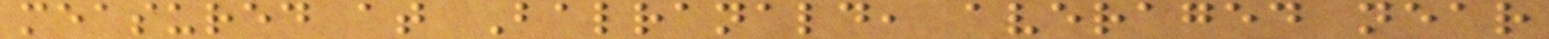measured at Balranald, averaged near
